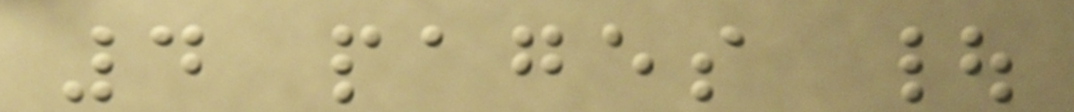4 pages |
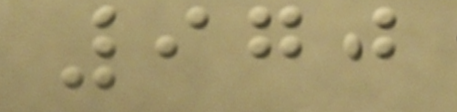970
